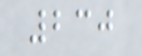230
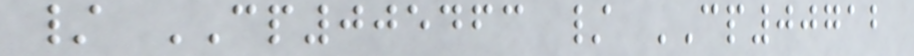/ CP005463 / CP00712
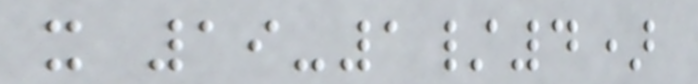x 19-1/4)
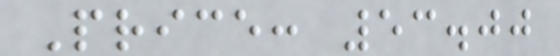Price: 53.00
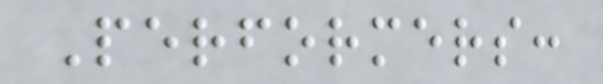Performers:
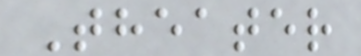Theater
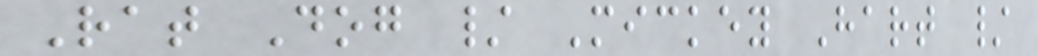Rat Dog / Mickey Hart /
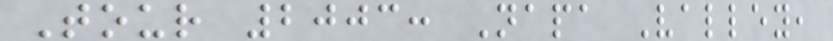Tour 2003: Napa Valley,
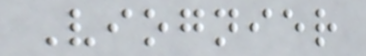Viognier
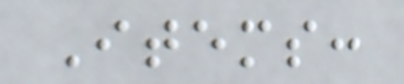Items:
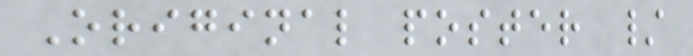Original poster /
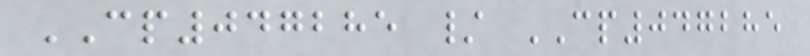CP047285 / CP047285
